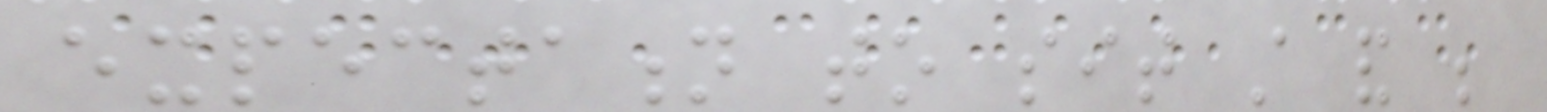expectation to sit still and be
